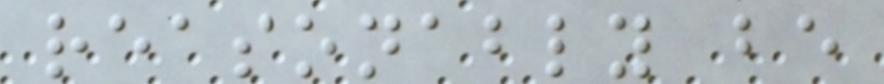reasonably be
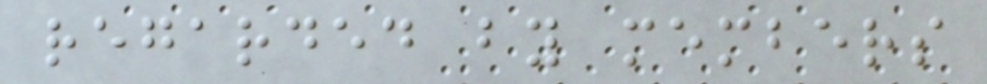regarded by members
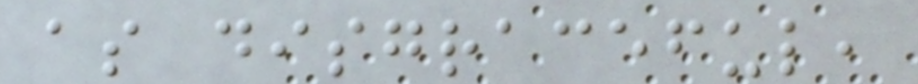as disgraceful,
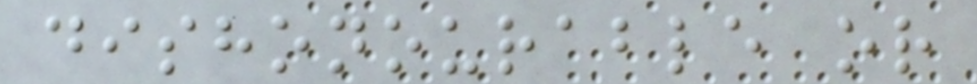dishonourable or
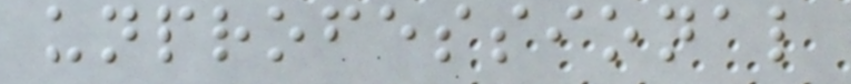unprofessional
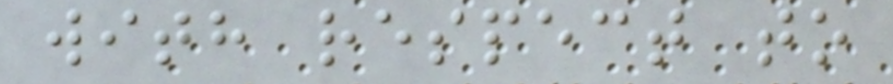with respect to
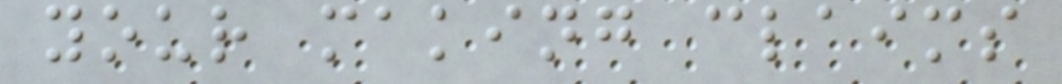your making claims
